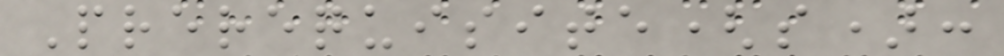Prerequisite(s):
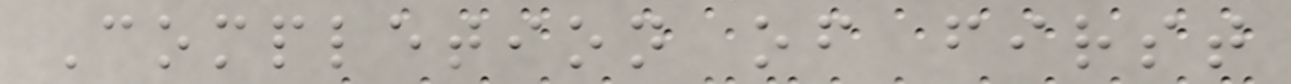Completion of first
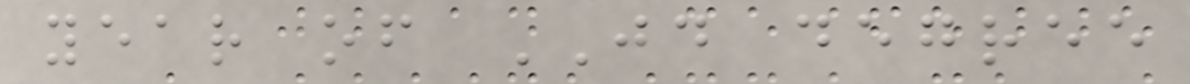year of JD degree
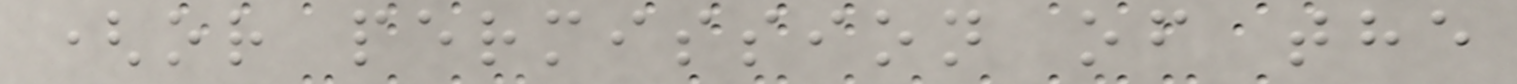(or permission of the
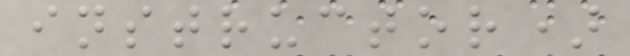instructor)
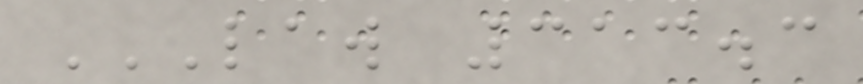LAW 313.3
